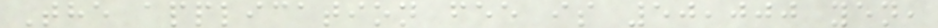The application fee is 50,000 yen,
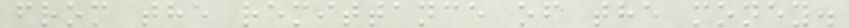from the remittance of the money.
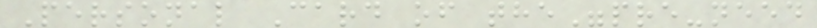Personal Card of the"pre-need
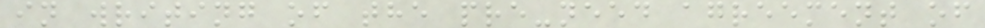in writing of the pre-need agreement of
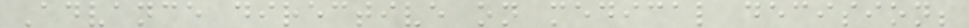Advance directive on medical decision;
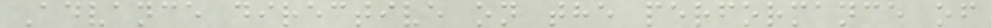Advance directive on the performance of
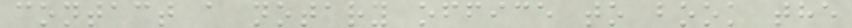contact a notary office to book the
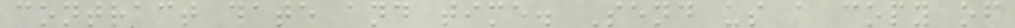contract date and time. Send us a copy of
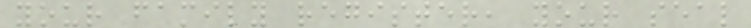your family register, your seal
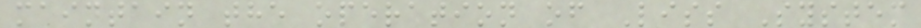maintain the operation of Liss System
